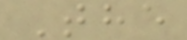The
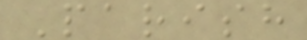Parish
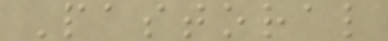Pastoral
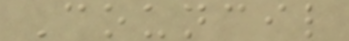Council
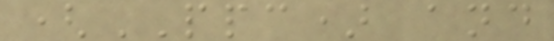(PPC) and
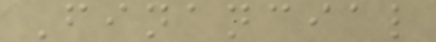Financial
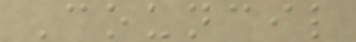Council
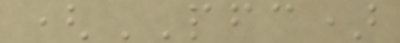(PFC)
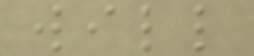will
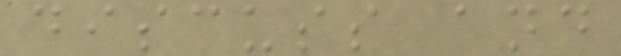discuss and
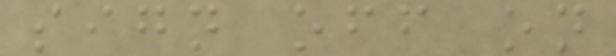sign off on
